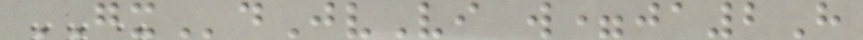GXdJvVi w=ja2H
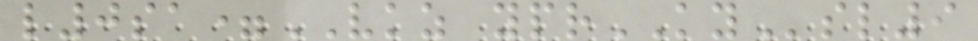l0sa=VKZ yprKYsl9
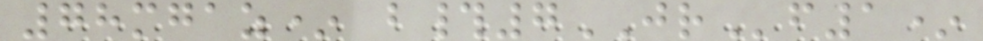78mgaz* b#7JRf1*
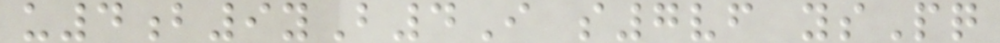u4b9yB4I s7vf ysPq
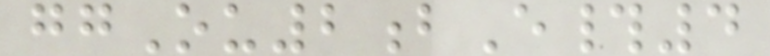ggOu2bE#4
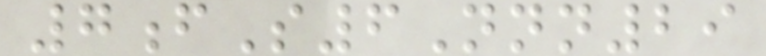7fS6Nnn29
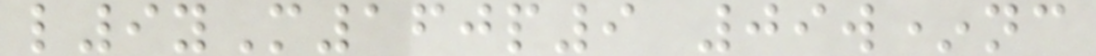l9yM160p9 09w*nc
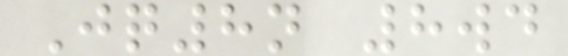Jq8n 8wd
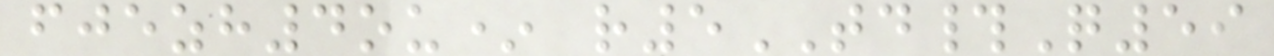fjezh4ou* r5TD#Q59
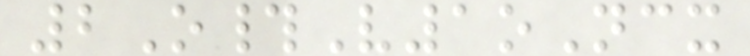2O#V1oNcx
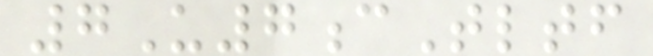7U7cTltf
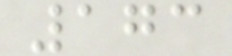173
